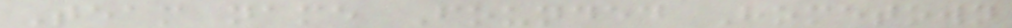Team name Founded Hometown
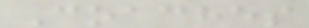Coaches
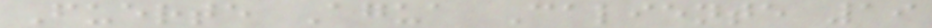Fuerte Agua Caliente 19
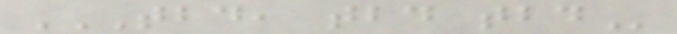TBD, TBD TBD
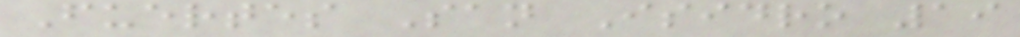Fuertes San Isidro 19
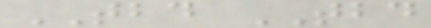TBD TBD
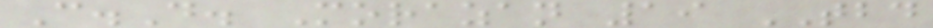C.D. Morazan 19 TBD
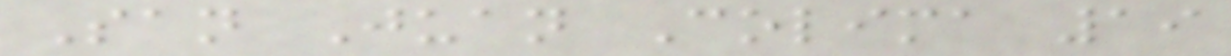San Juan Colima 19
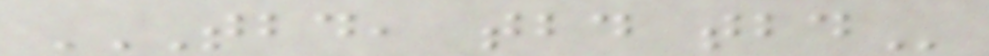TBD, TBD TBD
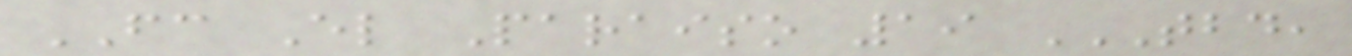FC El Paraiso 19 TBD,
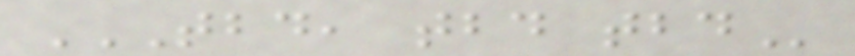TBD, TBD TBD
